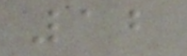12
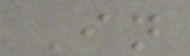In
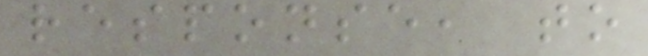response, to
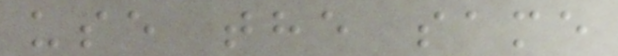use the same
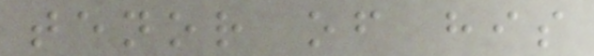tenor of his
